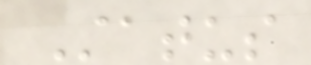Status
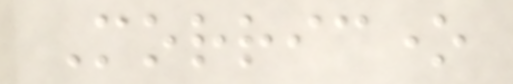Morricone
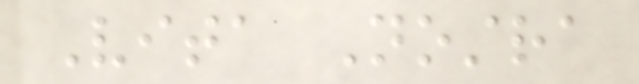Vita Nostra
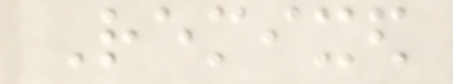Remixed
